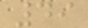49
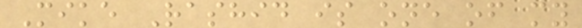Mike Rashid is one of my
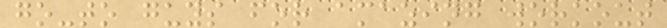go-to guys for amazing workout
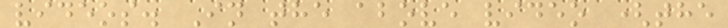videos. In the above video (the
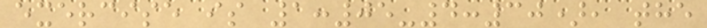exercise is 1:05-4:30), the
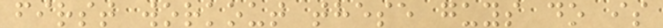first workout these guys do is
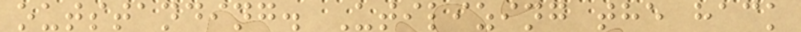outstanding. Utilizing the hack
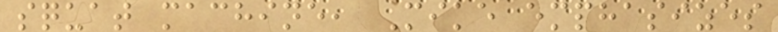squat machine, Mike emphasizes
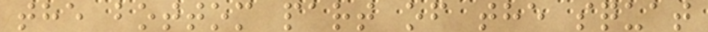the bottom part of the squat
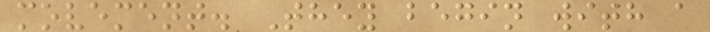movement. They begin with a
